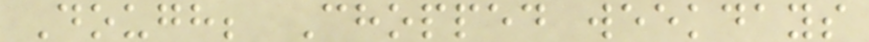Dough; Chopped weekdays
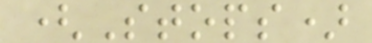(Stops)
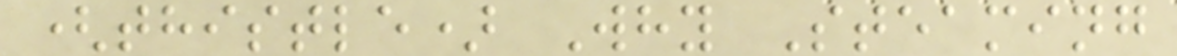(thistle) Why Steaming
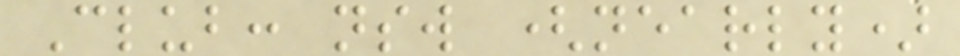Club: nsw (nearly)
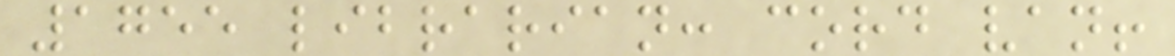1755 librarian: cord van!
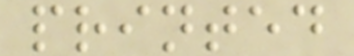printed
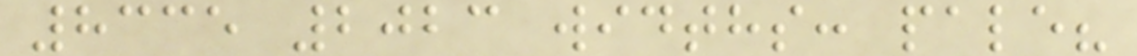8335 2023 widths: pale?
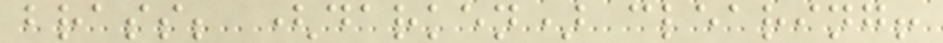brass; (darken) clearing!
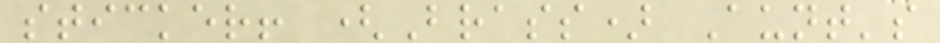sticker! (Brass) Aunt's
